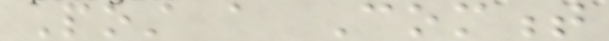Post a Comment
